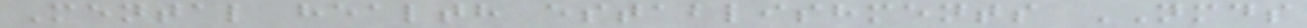Mental health establishments NMDS
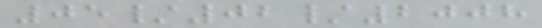05/02/2008
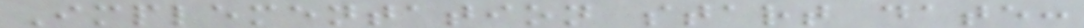Implementation start date:
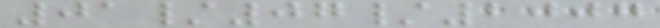01/07/2007
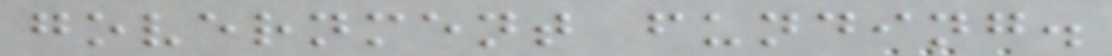government funding.
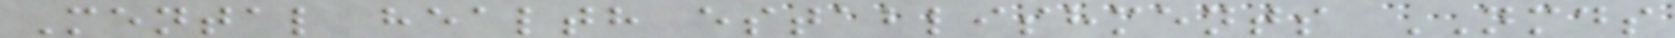Mental health establishments NMDS
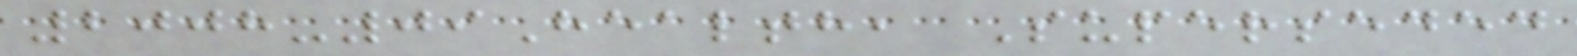2008-09Health, Superseded
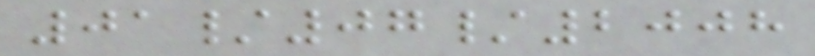01/07/2008
